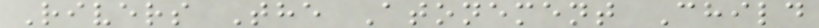Rivers The Atonement Child
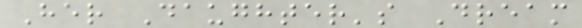Her Daughter's Dream
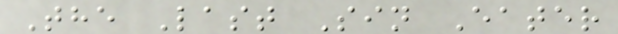The Last Sin Eater
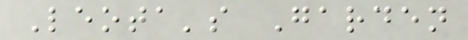Leota's Garden
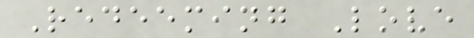Redeeming Love
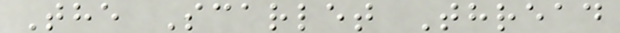The Scarlet Thread
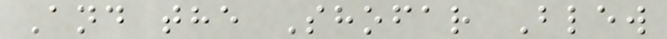And the Shofar Blew
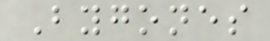Bygones
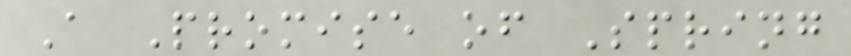A Promise of Spring
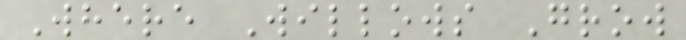Where Willows Grow
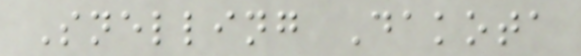Snelling Dakota
